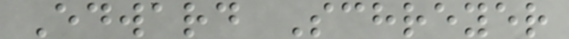Edward Schreyer
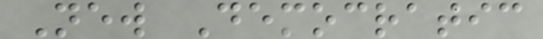New Democratic
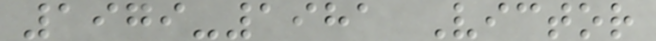1979-1981 Victor
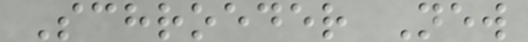Schroeder New
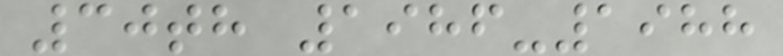30th 1986-1988
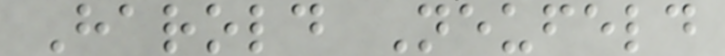Harold Neufeld
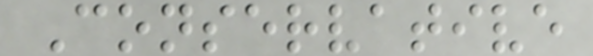Conservative
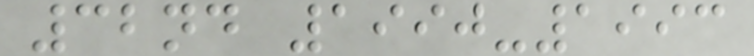32nd 1990-1993
